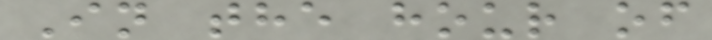In the hour of
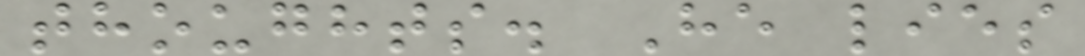thoughts. He lies
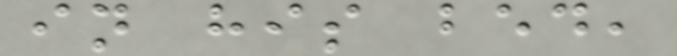in his bed,
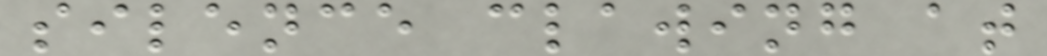silence clawing at
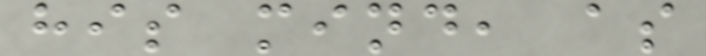his mind, as
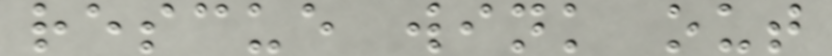rescue wink out
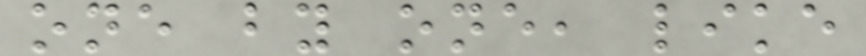one by one, like
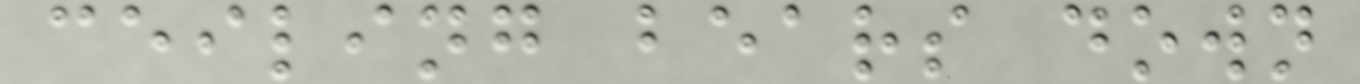ceiling bears down
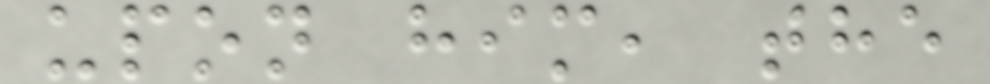upon him, the
